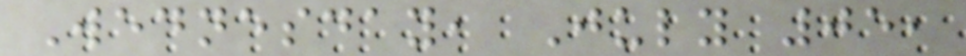Wednesday, July 05,
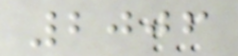2006
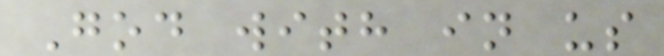God with in us
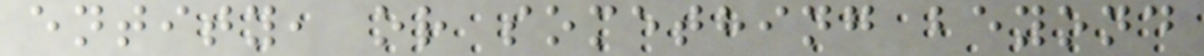entity, or something beyond
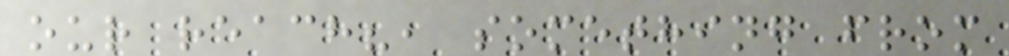our reach?, something from
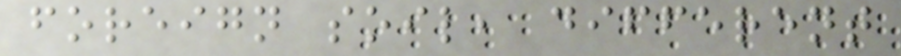foreign soil, different
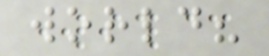world?
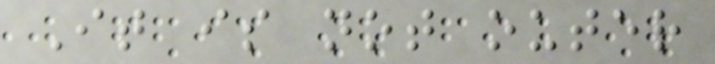It is not outer
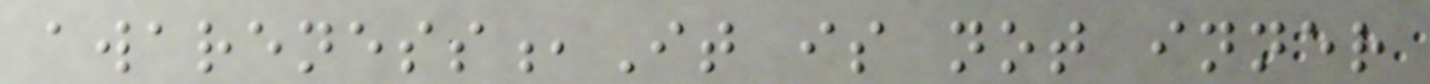awareness,It is not inner
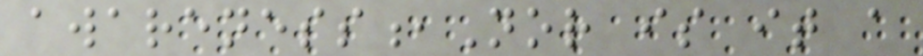awareness,Nor is it a
